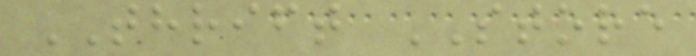THRIFT STORE
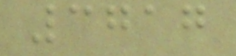3717
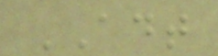ADT
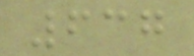637
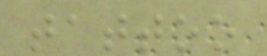tattoo
